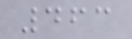463
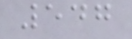547
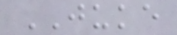JUKE
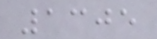1305
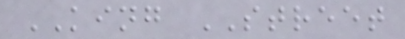KING STREET
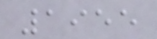1955
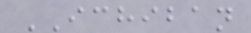ICHIBAN
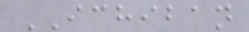ICHIBAN
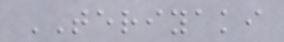TERIYAKI
